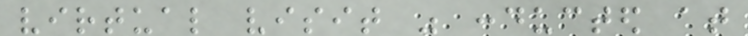virtual visit was conducted at
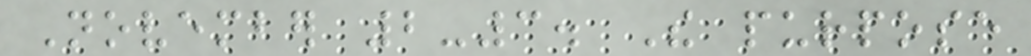November 2-3. The purpose
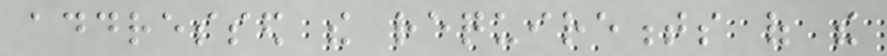addressed the requirements of the
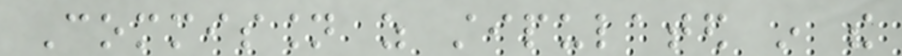Commission as stipulated in the
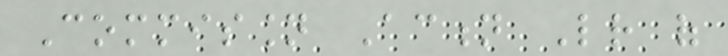Commission Action Letter of
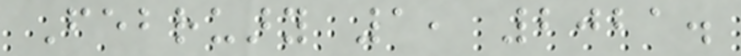February 1, 2021.
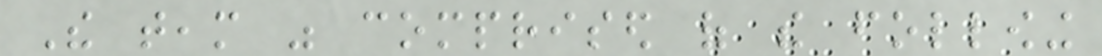The team was comprised of the following
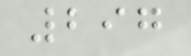297
